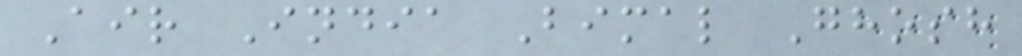Air India Bimal Ghosh
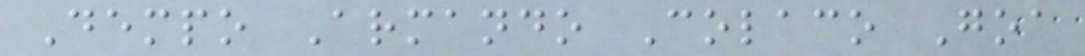Dempo Armando Colaco Goa
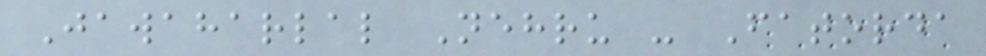Jawaharlal Nehru - Fatorda
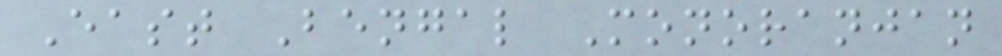East Bengal Monoranjan
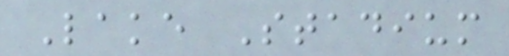Lake Stadium
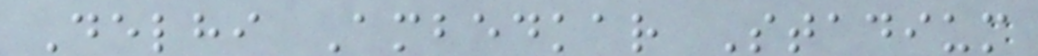Delhi Ambedkar Stadium
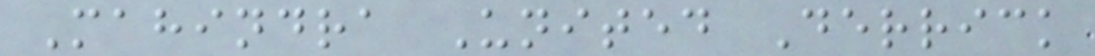Mahindra United Derrick
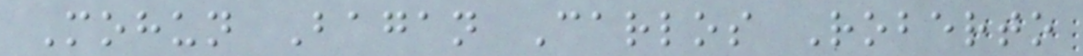Mohun Bagan Carlos Roberto
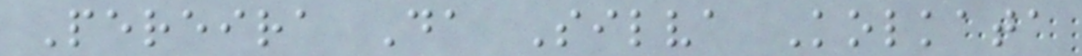Pereira Da Silva Kolkata
